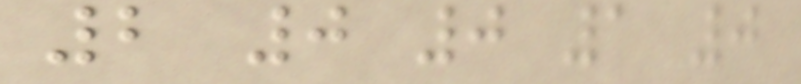2 0 0 1 0
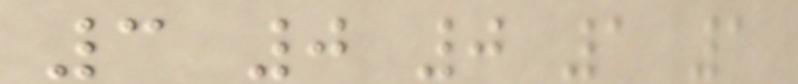3 0 0 1 1
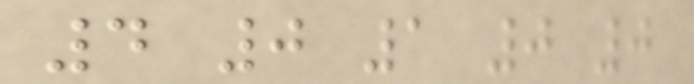4 0 1 0 0
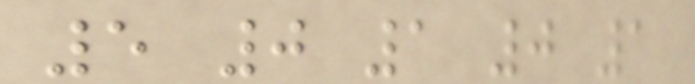5 0 1 0 1
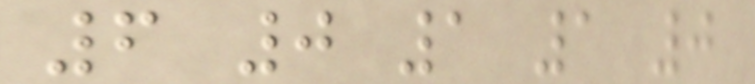6 0 1 1 0
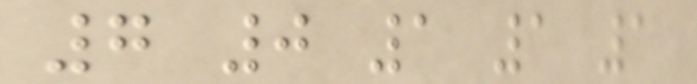7 0 1 1 1
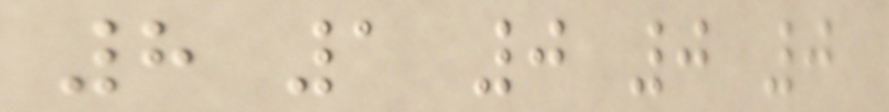8 1 0 0 0
